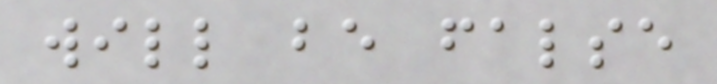will be false
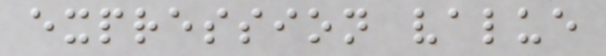expression value
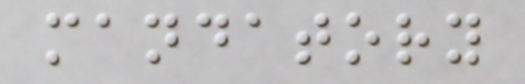mandatory
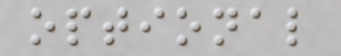optional
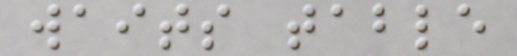waits table
